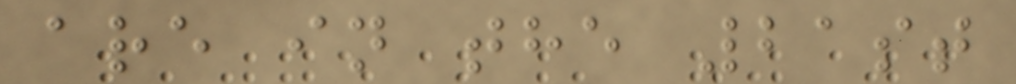are in the 21st
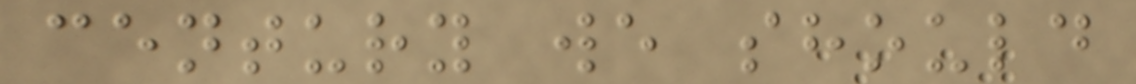century we should
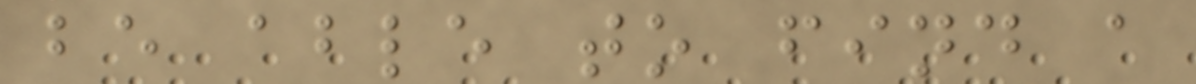be able to find a
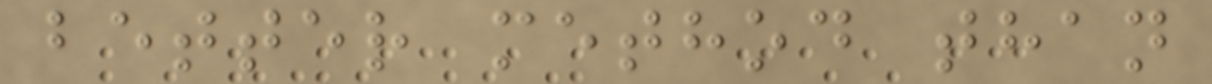better method than
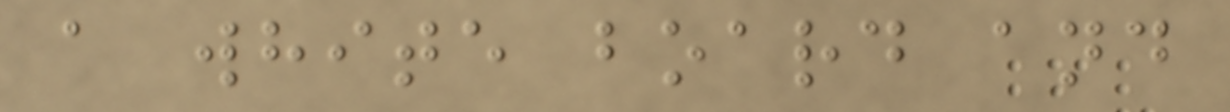a white board and
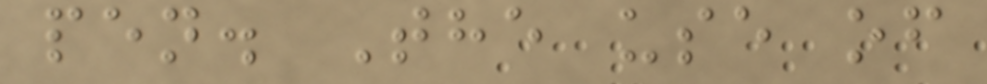pen. The use of
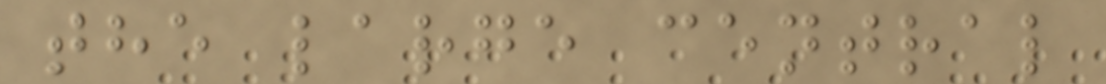the large central
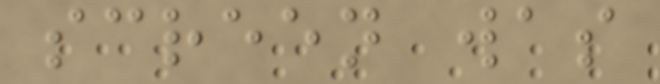screen was
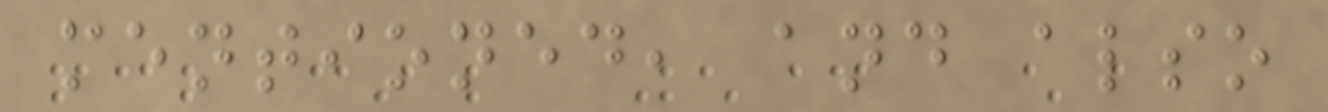mentioned, and also
